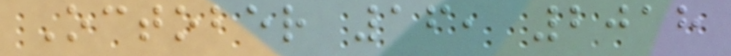October 16, 2018
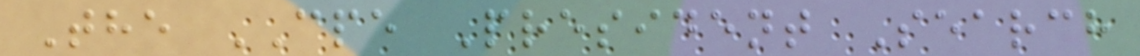The CPE President Search
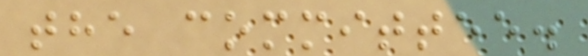the committee.
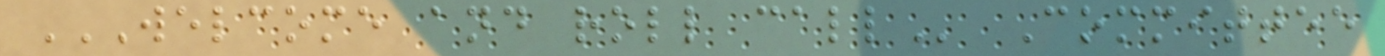WELCOME AND ROLL CALL Committee
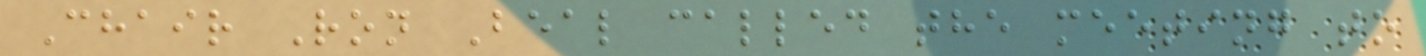Chair Ron Beal called the meeting to
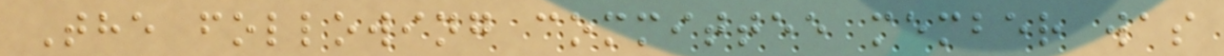The following committee member was
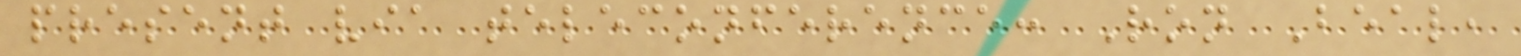present via teleconference: Ron Beal,
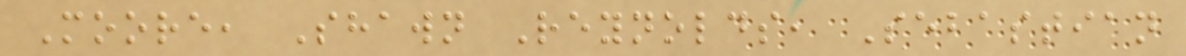Moore, Shawn Reynolds, Sebastian
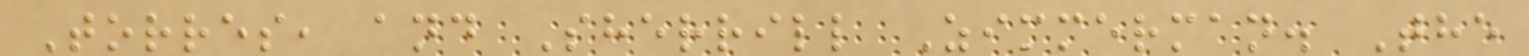Torres, and Sherrill Zimmerman. The
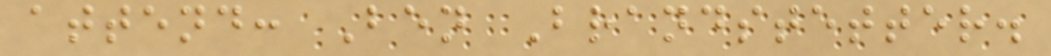attend: Ben Brandstetter.
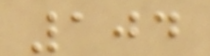104
